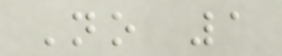No 1
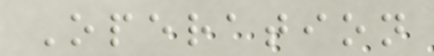Operation
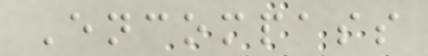Encompass
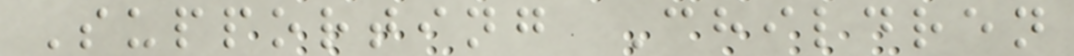Supporting Children
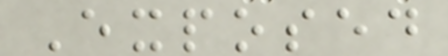Exposed
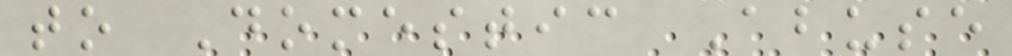to Domestic Abuse
